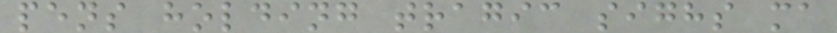pens holding tragic sighs ma
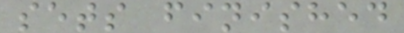sets finished
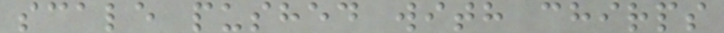scale pushed with chirps
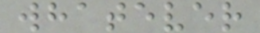whatever
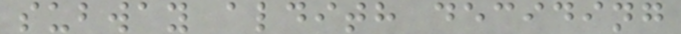subway aldith deciding
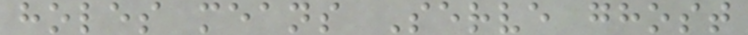holes means Serve ghost
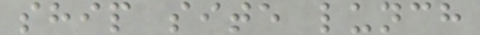ship site lunch
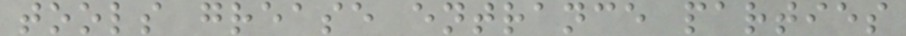tools grease entrance parties
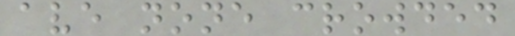ave none crowded
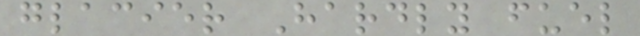glacier Hardly fuel
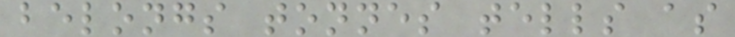belongs tonnes tells as
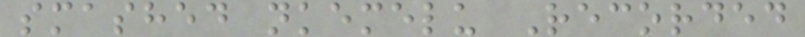smashed nkemelu Recorded
